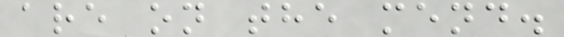are on the mend.
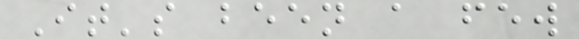It's been a few
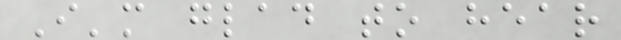I'm glad to hear
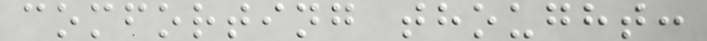comforting thought:
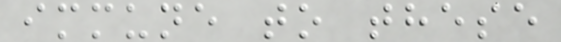immune to these
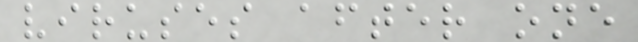viruses after one
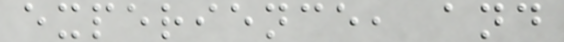experience, and
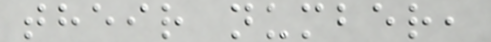their number,
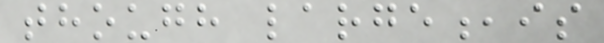though large,is
